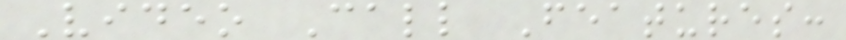Video Call Features:
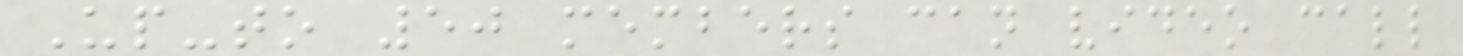Up-to 50 members can video call
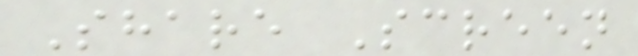Share Screen
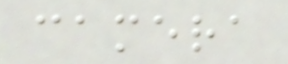camera
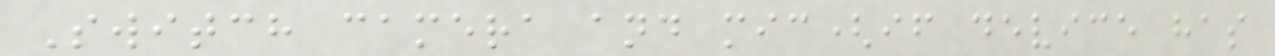Switch camera and mic(if device has
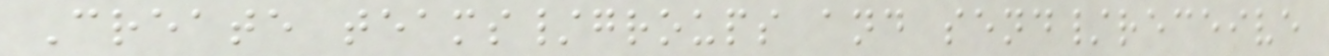Create teams/groups and send/receive
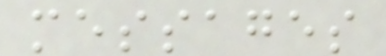messages
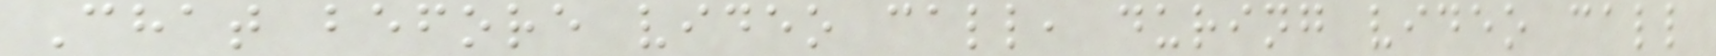Chat before video call, during video call
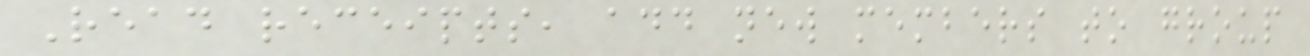Read receipts, add new members to group
